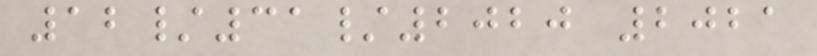12/31/2020 2021
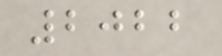2022
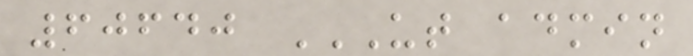60640 UT ADMIN
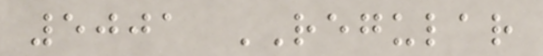5001 REGULAR
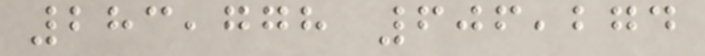283,778 606,274
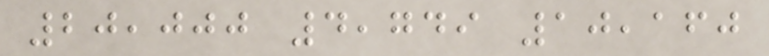20,000 4,749 10,160
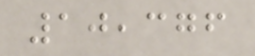10,376
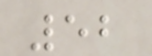52
